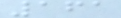161
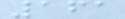161
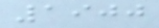1900
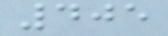405
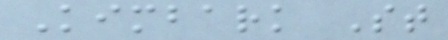Kimbark St
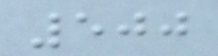500
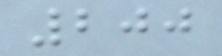200
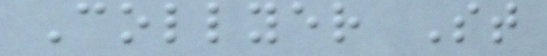Collyer St
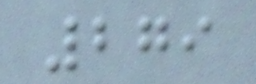279
